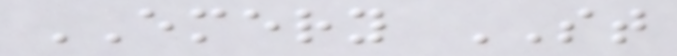EMERY ST
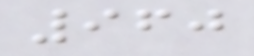960
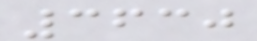3630
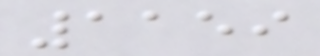1159
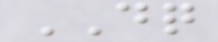DQ
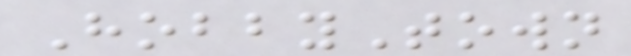HobbyTown
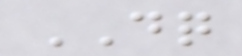DQ
